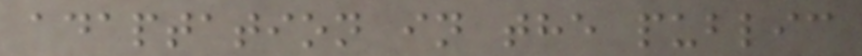adaptation in the public
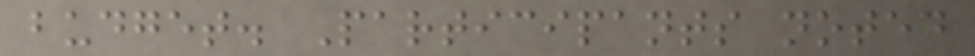budget. Participants noted
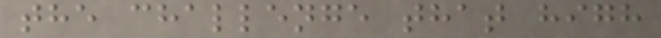the challenge that high
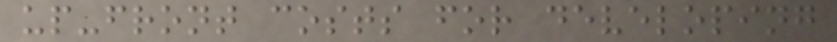up-front costs for developing
